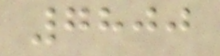7800
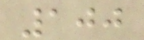100
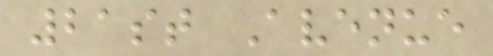21st Avenue
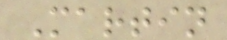Martin
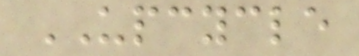UPCYCLE
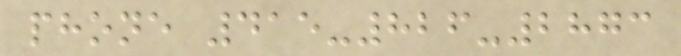phone 415-826-2873
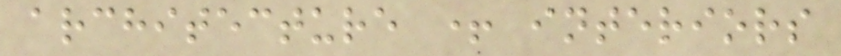architecture + interiors
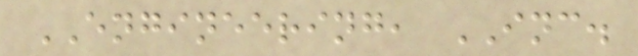ENGINEERING, INC.
